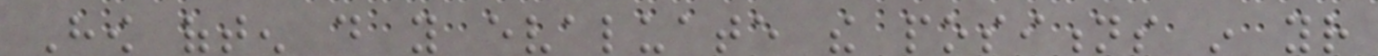How often do you evaluate the positions in your
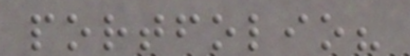portfolio?
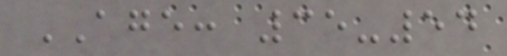AGE: 35-54
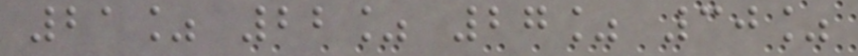21% 22% 27% 30%
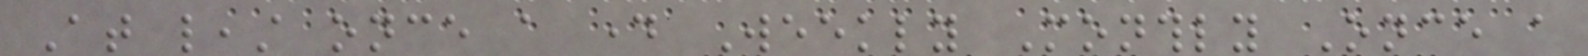At least once a day Weekly Monthly Once a
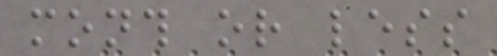month or less
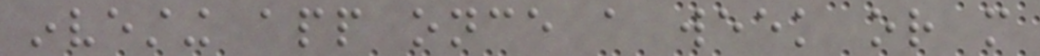investing app once a week or more
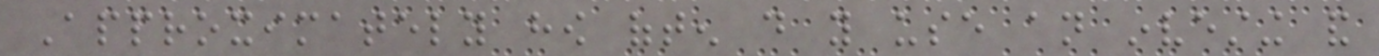Approximately how often do you use an investing and
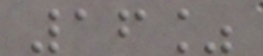16%
